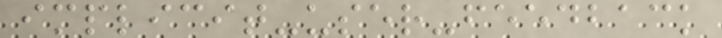implicit-user-feedback
